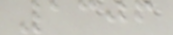1306
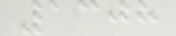1308
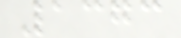1373
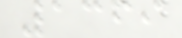1369
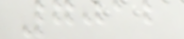7012
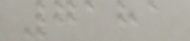7181
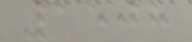1508
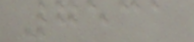7531
